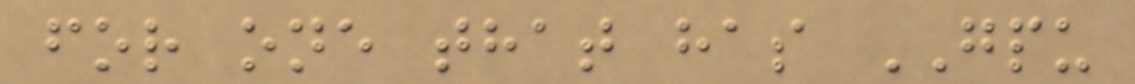for one that has GPU
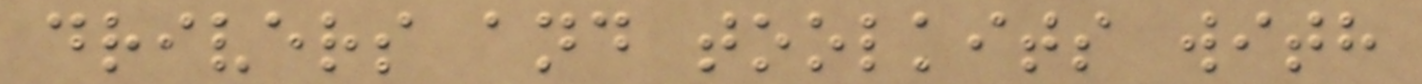drivers and toolkits with
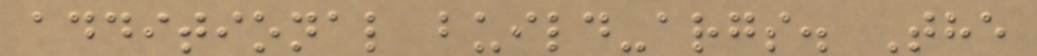additional build-args. The
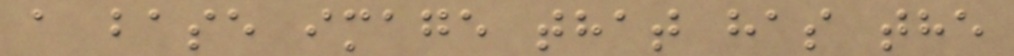a base image that has the
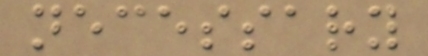necessary
